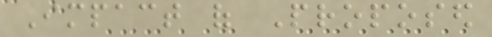Impact of Proposed
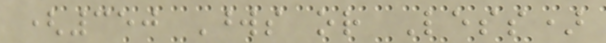(350 Words or Less)
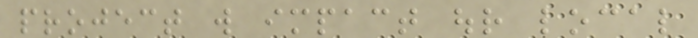project will impact our local
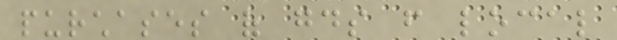purchases of goods from local
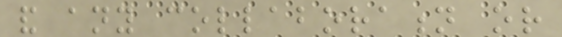and any collaboration or
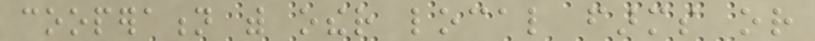cooperation with other local farms or
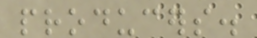producers.
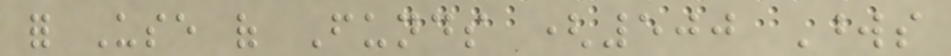for Use of Funds (500 Words
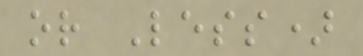or Less)
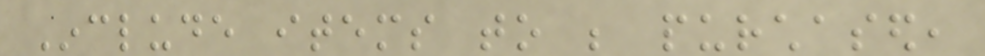Include items to be purchased,
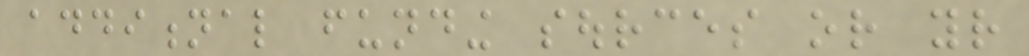additional funding sources or your
